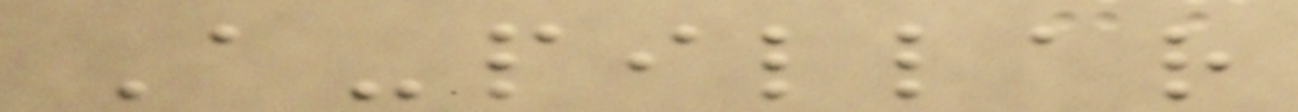A-pillar
